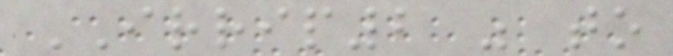IRRIP2 was to
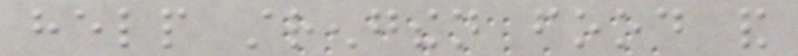help strengthen food and
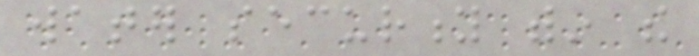water security within the
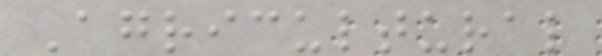Agricultural
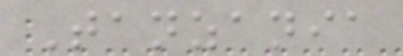Tanzania
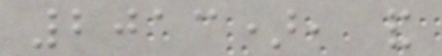2013), and
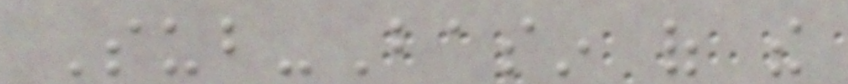Sub-Basin of the
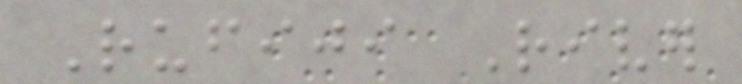Rufiji River
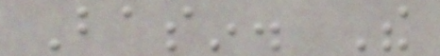Basin. The
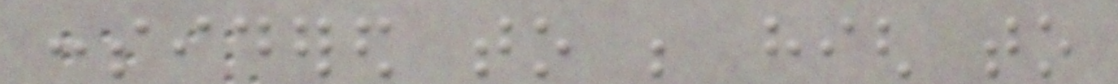considered to be high to
